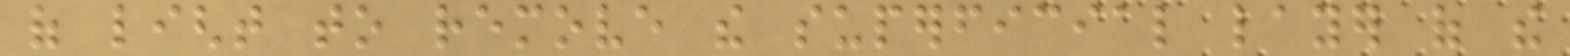of light to remove the superficial layer of the
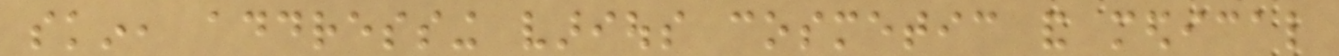skin, addressing various cosmetic and medical
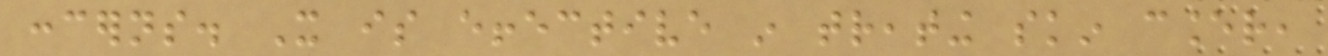concerns. It is effective in treating skin cancer,
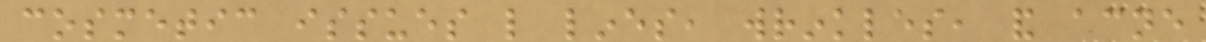cosmetic issues like lines, wrinkles, and acne
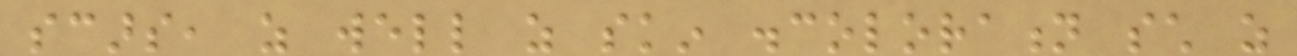scars, as well as skin discoloration such as
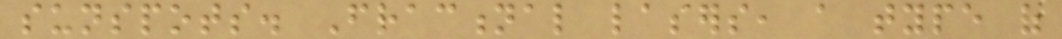sunspots. Fractional lasers, a type of
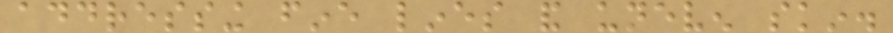addressing fine lines and uneven skin.
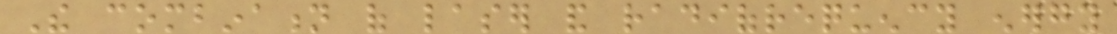The combination of laser and radiofrequency energy
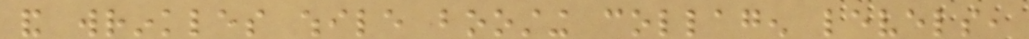and wrinkles while boosting collagen levels,
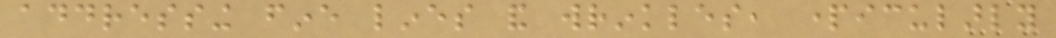addressing fine lines and wrinkles, particularly
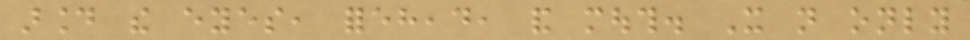around the eyes, forehead, and mouth. It not only
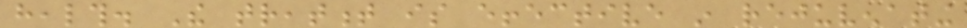health. The treatment is effective in rejuvenating
